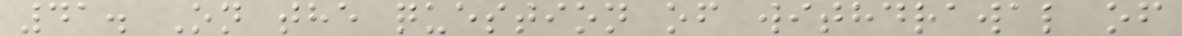41. On the question of withdrawal of
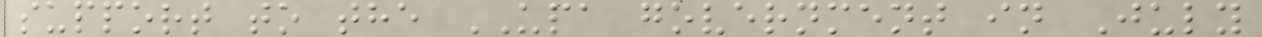support to the UPA government in July
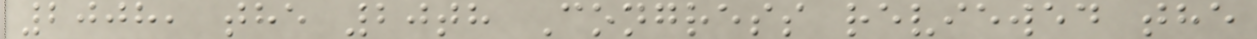2008, the 20th Congress reviewed the
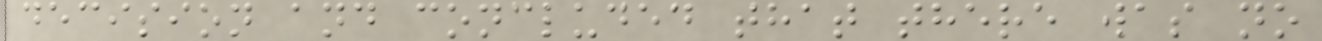decision and concluded that there was no
